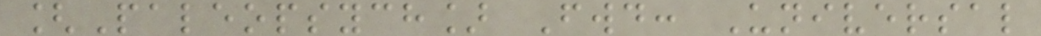[Paleopsych] Fwd: Universal
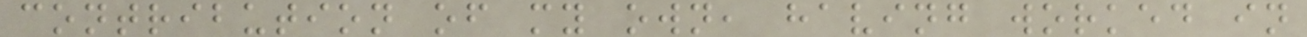contribution of my own, having worked in
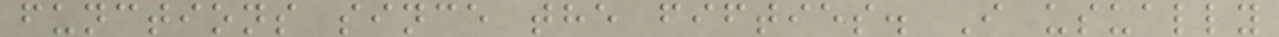functions since the fifties. I usually
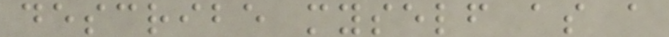describe myself as a
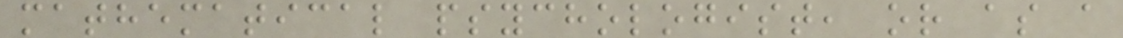mathematical psychologist, or as a
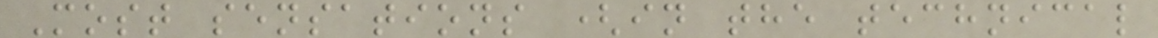Most sensations (in the technical
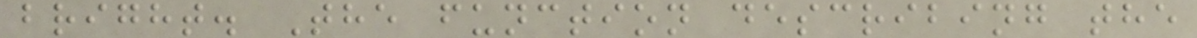bright. The function describing the
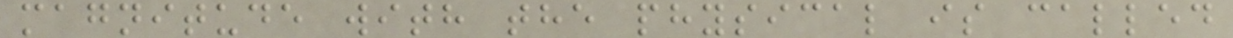magnitude with the physical is called
